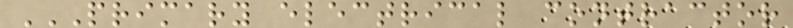PRIMARY ELECTRICAL CONTRACTOR
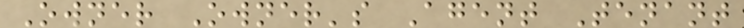Owner Owner's Agent Tenant
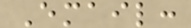Email:
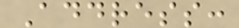Address:
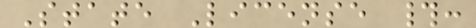State License #:
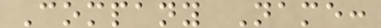Company Name:
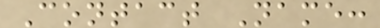Contact Name:
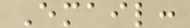Email:
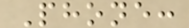Phone:
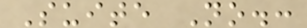Suite No.:
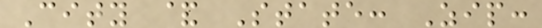City & State: Zip:
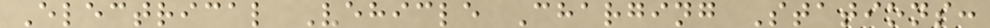Electrical Vehicle Charging Stations:
